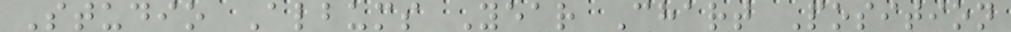Studio Albums Year Chart Position
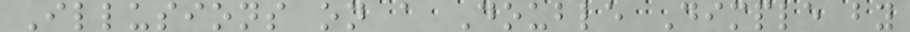Illusions on a Double Dimple by
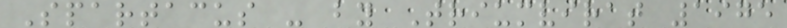Spartacus - by Triumvirat 1975
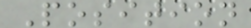Position
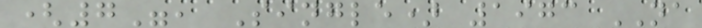(7", Single) 1973 NA
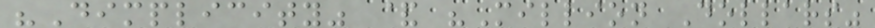"Dimplicity" & "Million Dollars"
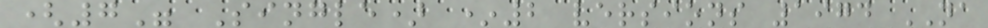(7" Single) *2 versions 1974 NA
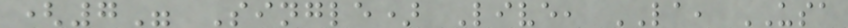(7" Single) Live, LA, USA
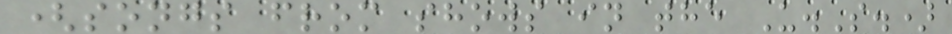(songs from shows in the U.S.)
